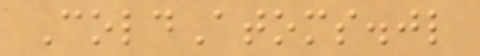ColdAtoms.jl
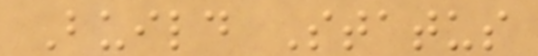Build Status
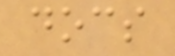docs
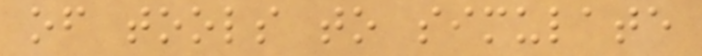of tools to simulate
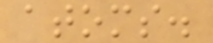atoms.
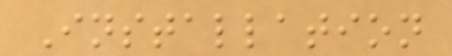Installation
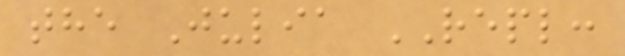the Julia REPL:
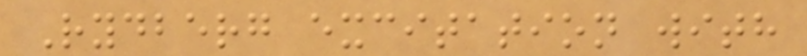Rydberg excitation with
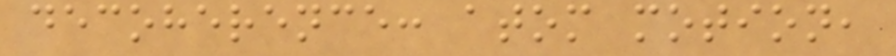decoherence: atom motion,
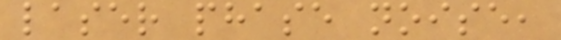laser phase noise,
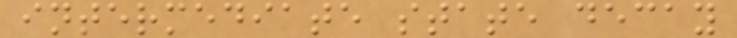intermediate state decay
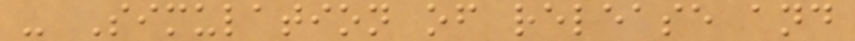- Simulation of release and
